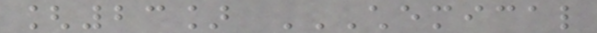[23] CHEMICAL
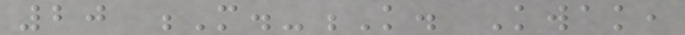20 M.-K. Kwak,
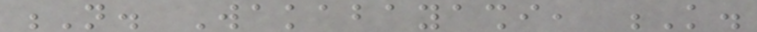N. Wakabayashi, K.
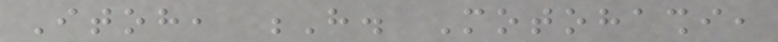Itoh, H. Motohashi,
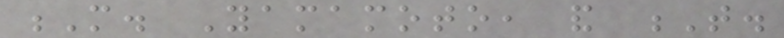M. Yamamoto, and T.
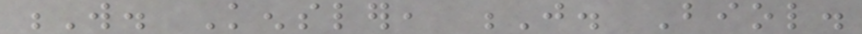W. Kensler, J. Biol.
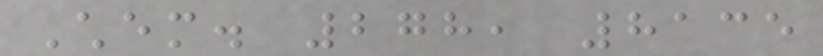Chem. 278, 8135
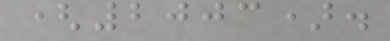(2003).
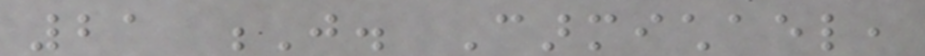21 J. Carmichael,
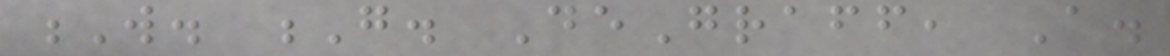W. G. DeGraff, A.
